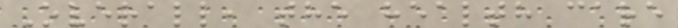Overall, the health care
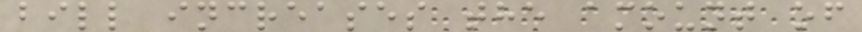bill increases the amount of
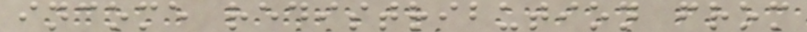income redistribution from
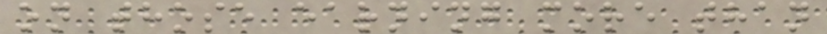on those earning more than
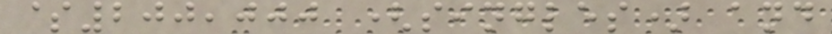$200,000 (singles) and
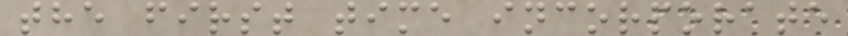the first time incorporate
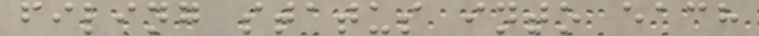filing status into each
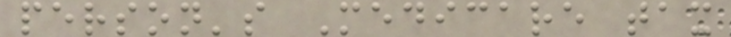person's Medicare tax
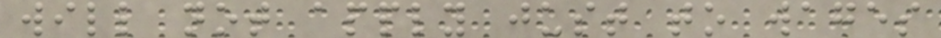will not apply just to wages
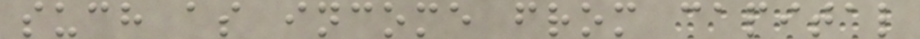such as income from capital
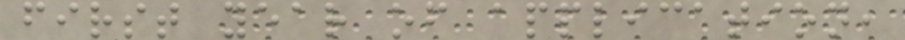first year of application,
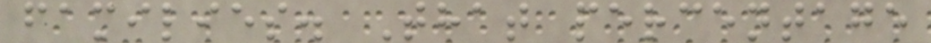families. That percentage
